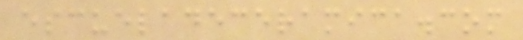escueladeceramica.com
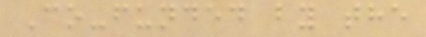Co-funded by the
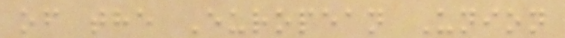of the European Union
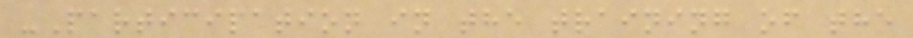-Participation in the training of the
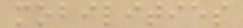mobilities
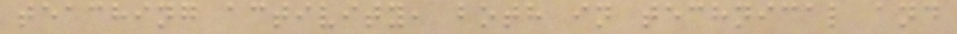teaching activity, both in technical and
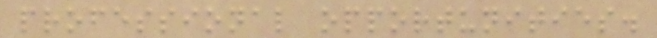professional opportunities.
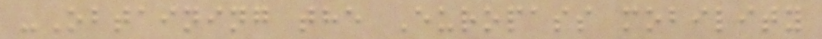-Obtaining the Europass mobility
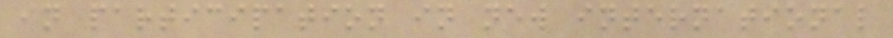in participation in new international
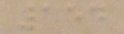154
